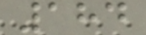184
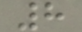8
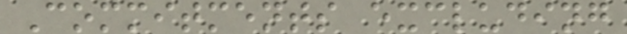Commitments excluding
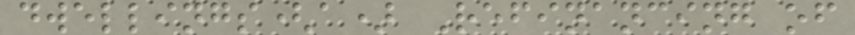dwellings(a) Refinancing of
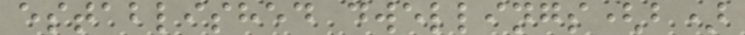established dwellings(b)
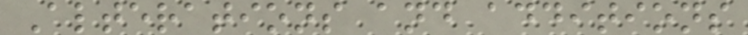Alterations and additions
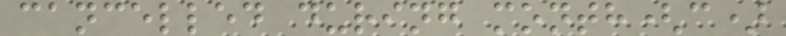cancelled during month(c)
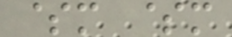$m $m
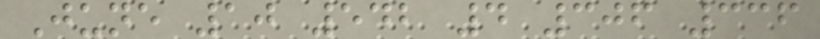June 10 542 4 306 336
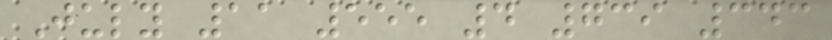July 11 555 4 739 343
